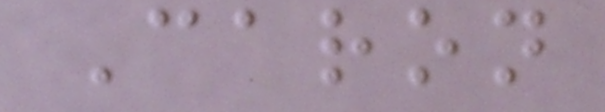Caron
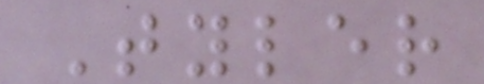Tyler
